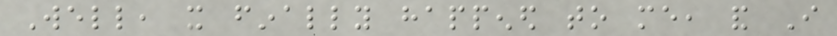Well, it finally happened to me, and I
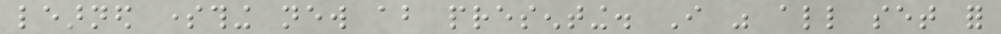learned something new about presenting. I was all set for
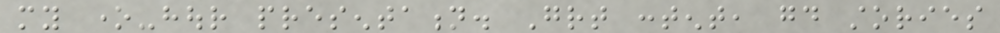my one-hour presentation. Great content, good stories
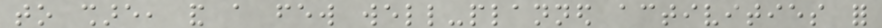to share, and a few well-planned activities for
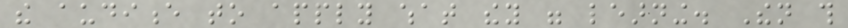the audience to apply what they were learning. Then this
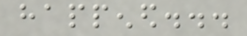happened...
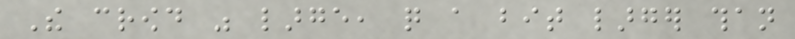The crowd was large, quite a bit larger than
